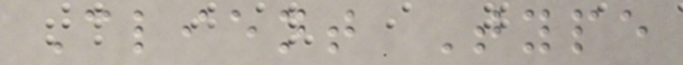Client Type
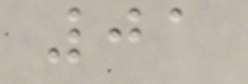01
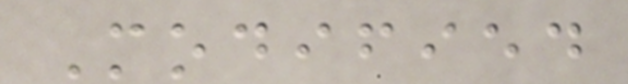Modified
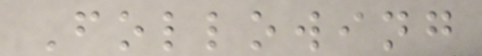Following
